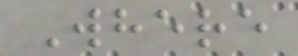Where
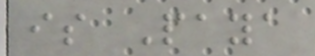is Paya
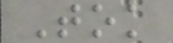Tok
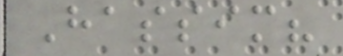Hassim?
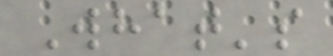What's
